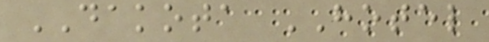DAKOTA HOTEL
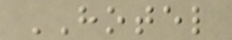HOTEL
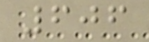606
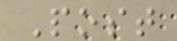Post
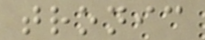tronic
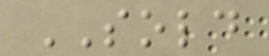SOLD
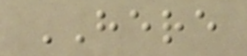HERE
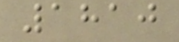1810
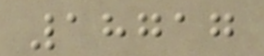18717
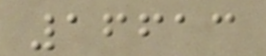16613
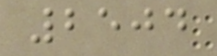2504
